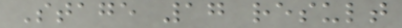Stage 17 result
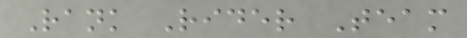Rank Rider Team
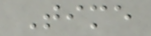Time
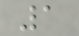1
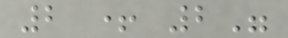2 + 2"
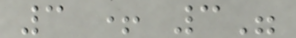3 + 3"
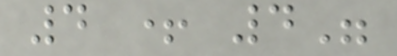4 + 4"
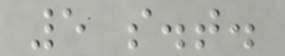5 s.t.
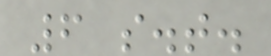6 s.t.
